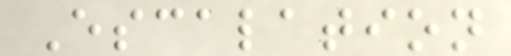Escalation
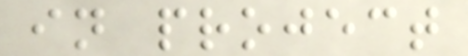in project
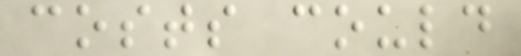costs could
